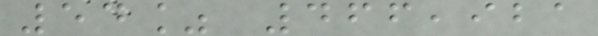54% 466,921
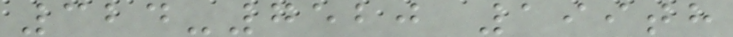324-7520 199th
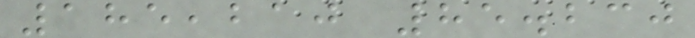185,210 85.230
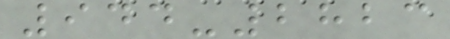944-2823
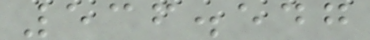536.547
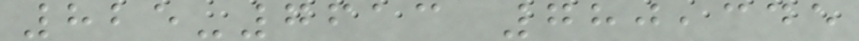825-7613 780,345
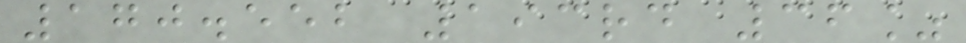170.552 193rd 36%
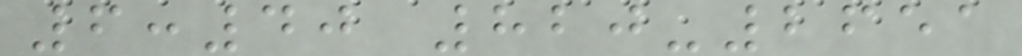6:40 820-2651
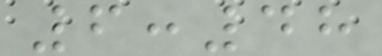6:48
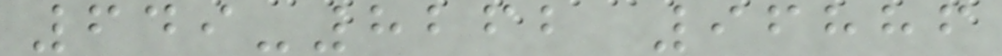649-8262 96886
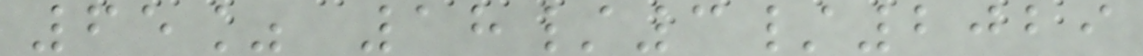65% 18/3/2029
